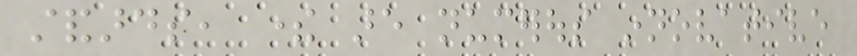standards, there are numerous innovative
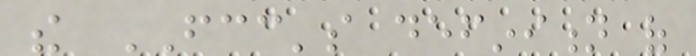the FCC's definition of
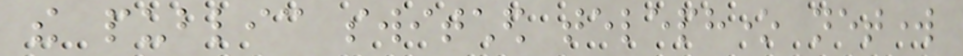the public switched telephone network
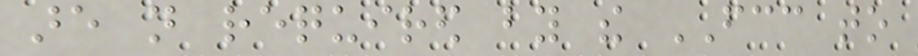are not required by the FCC to
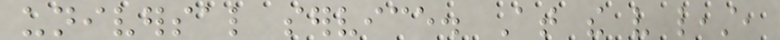universal service. At the very least,
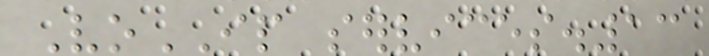VoIP services.13
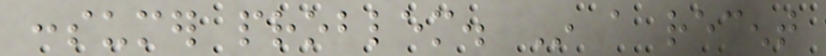consumer problem. In a recent
